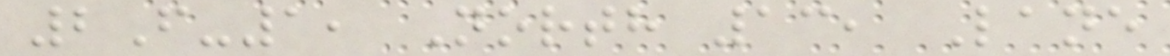2F-1, North 13, Lane
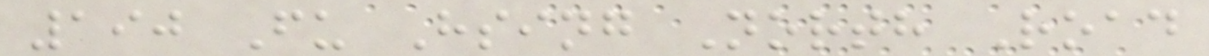190 Fu Hsing North Road
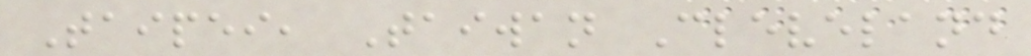Taipei, Taiwan Cleveland
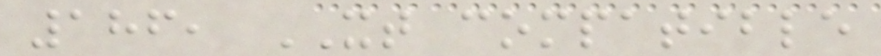186, XT compatible
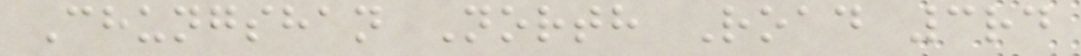Chungshan North Road 3rd
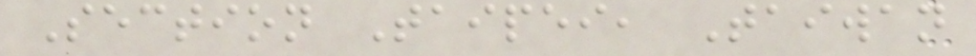Section Taipei, Taiwan
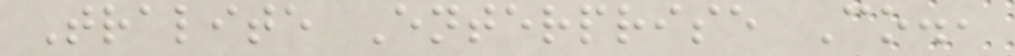Tralite Enterprise Co.,
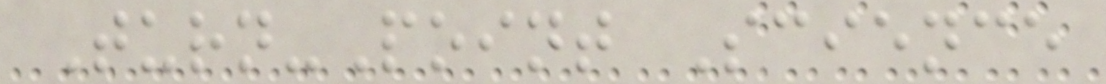Turn-Point Science
